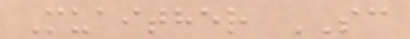Muaither SC
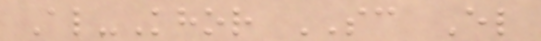Al-Khor SC El
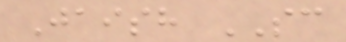Jaish SC
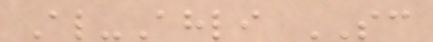Al-Ahli SC
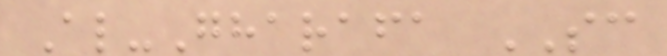Al-Gharafa SC
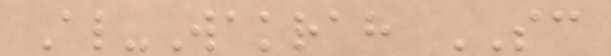Al-Wakrah SC
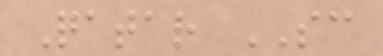Qatar SC
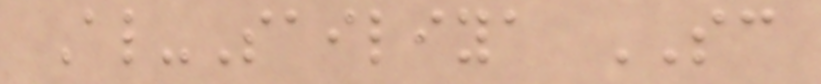Al-Sailiya SC
